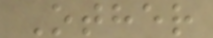Other
